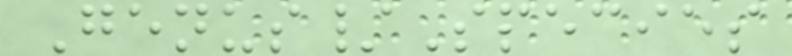Genus/Species
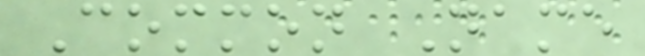Common Name
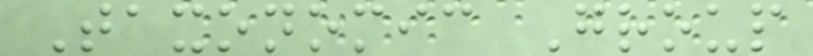Taxonomic Group
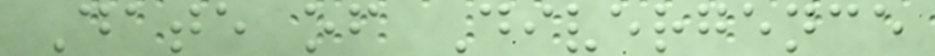Date of Divergence
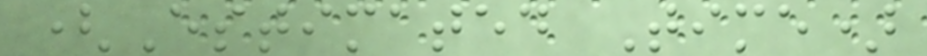(Estimated Time)
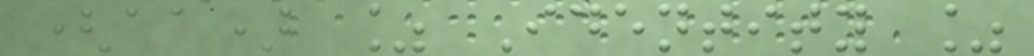(aa) % Identity %
